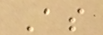As
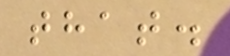that.
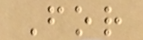For
